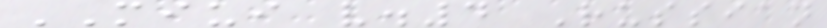MIUI v.4 Russian
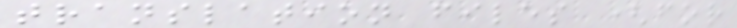translation files (for
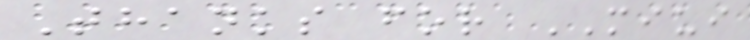Thanks for MIUI
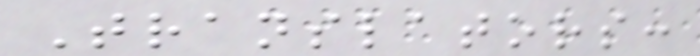Translators:
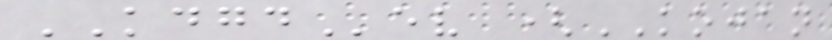KDGDev (KOJAN
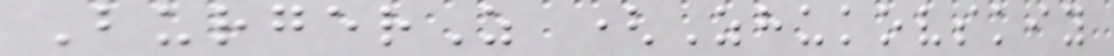BurgerZ (Zhukovskiy
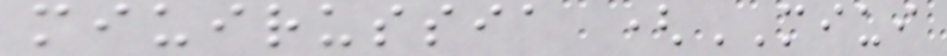miuirussia (MIUI
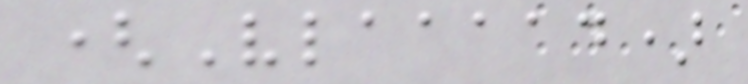(Vlaaaad)
